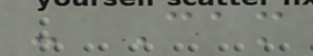- Cam
